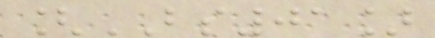[BS01]
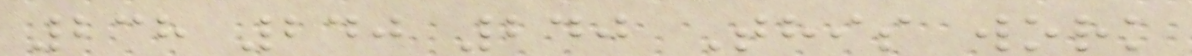238 240 240 This work
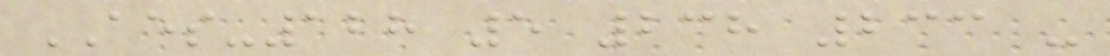AES-128 5 238 233 -
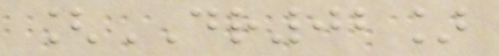[DR02]
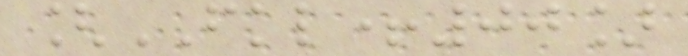[FKL+00]
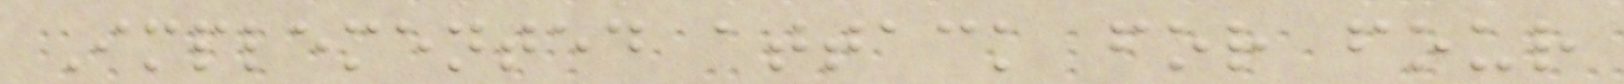Implemented attack for four
